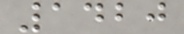1420
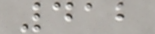412
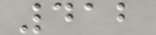412
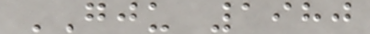GJU 1980
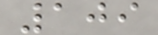109
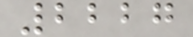2227
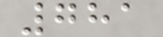781
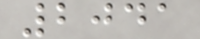2041
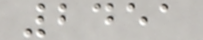2451
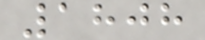1808
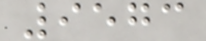9573
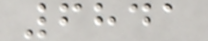6841
